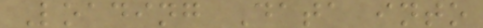Loading Data into
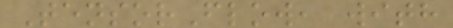TensorFlow, with
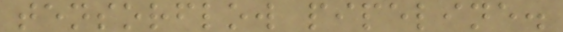tensorflow pipeline.
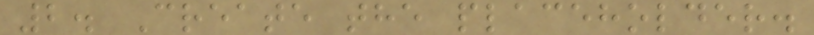2. Create the placeholder.
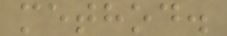method.
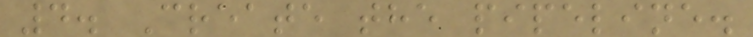4. Create the pipeline.
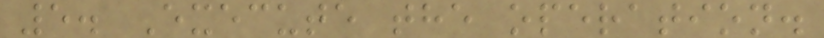5. Execute the operation.
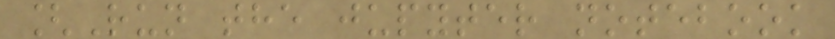[Run the jupyter notebook
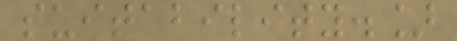suitability.]
